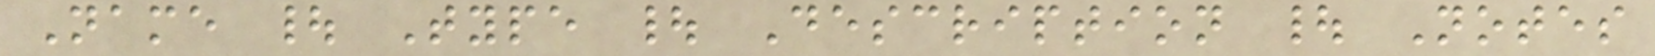Name | Type | Description | Notes
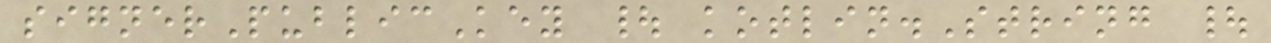signerPublicKey | kotlin.String |
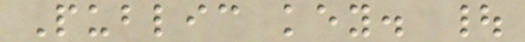Public key. |
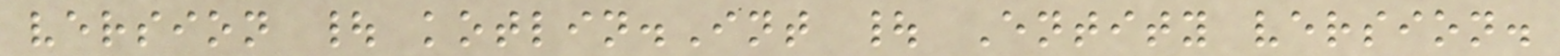version | kotlin.Int | Entity version.
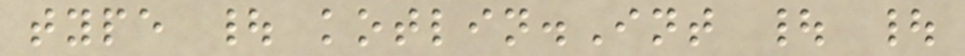type | kotlin.Int | |
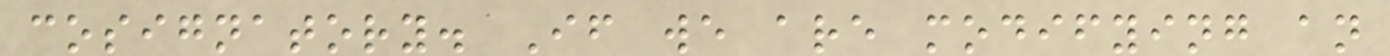cosignatory. If we are modifying an
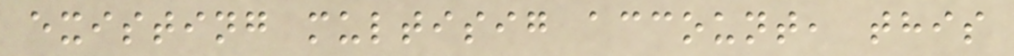existing multisig account, this
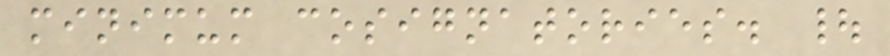minimum cosignatories. |
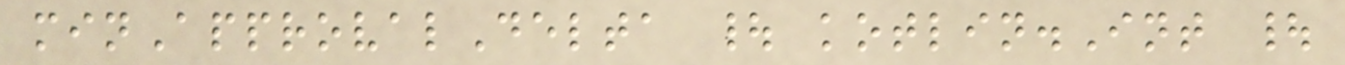minApprovalDelta | kotlin.Int |
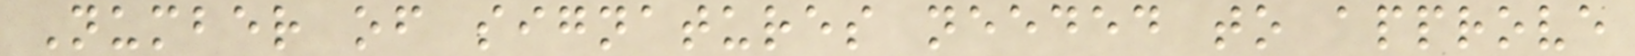Number of signatures needed to approve
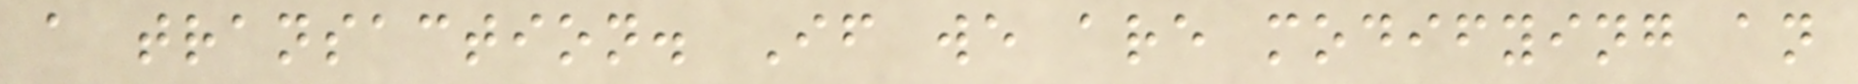a transaction. If we are modifying an
